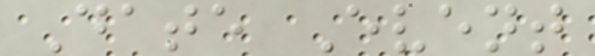Date Event
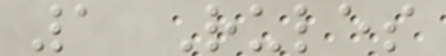1 Rules
